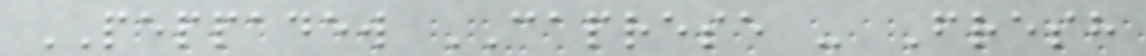PEPPADEW CAPRESE - Fresh
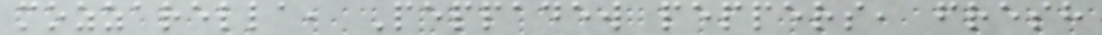mozzarella, Peppadew peppers, fresh
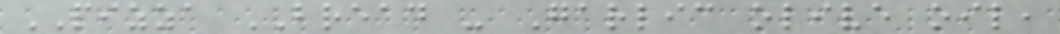PIZZA BREAD - Garlic olive oil,
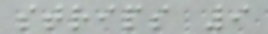strips 9
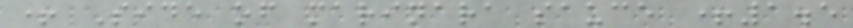+ Side of marinara sauce +1.5
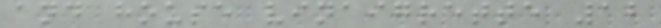and house vinaigrette 12
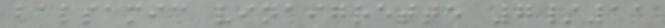balsamic vinaigrette 7/11
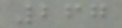267
